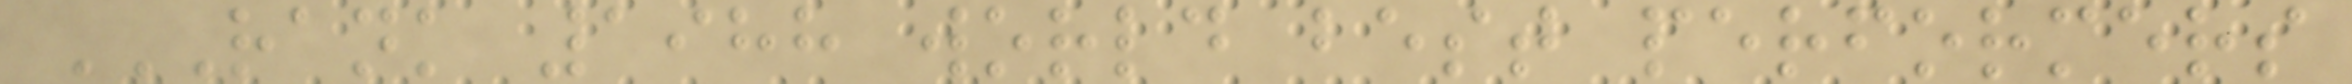RANK 1988 WORLD BEST PERFORMERS
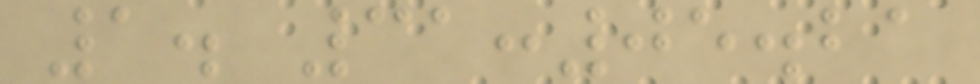1. 31:05.21
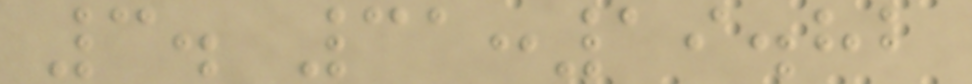3. 31:19.82
